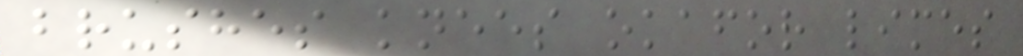brushes knees okafor limes
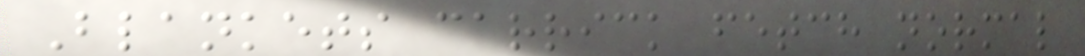Blankets carrick fetch normal
